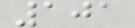101
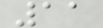11
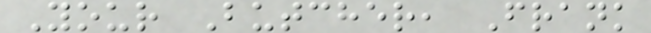Your Butcher, Frank
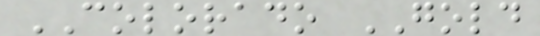COLORADO GOLD
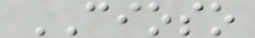CIOSO
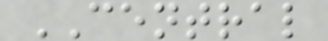CENTRAL
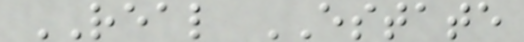REAL ESTATE
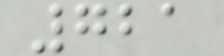721
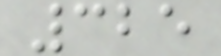325
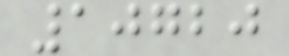10720
